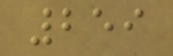259
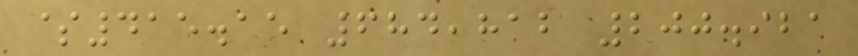$415.15 684,812 200.921
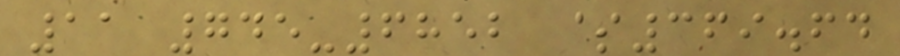11 745-6852 $369.64
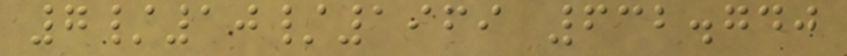7/10/1969 632.740
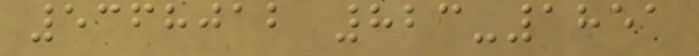5368012 823-1851
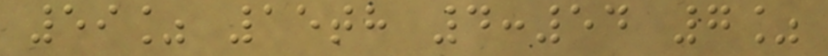59% 15th 4:54 7%
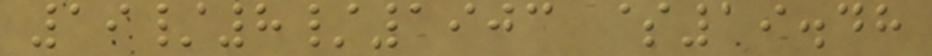19/8/1903 $19.48
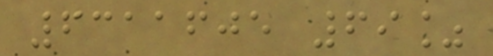6311605 69%
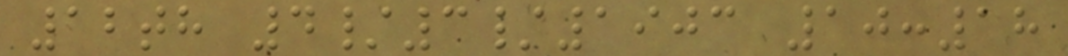12th 4/3/1903 10:18
